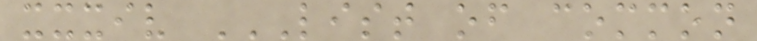xxxiv LIST OF COMMON
